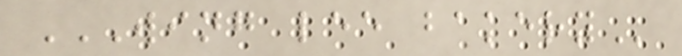WING LEE BAKERY
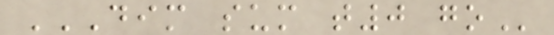DIM SUM T0 GO
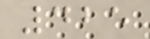425
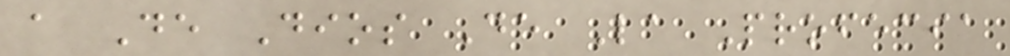a De Dios De La Profecia
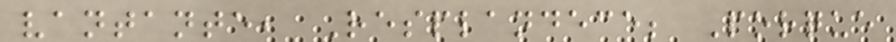vantante, Resplandece; Porque
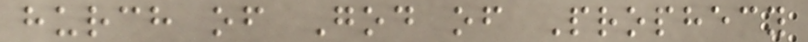hurch of God of Prophecy
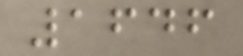1646
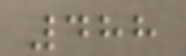488
